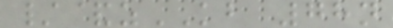/&zKB 78n
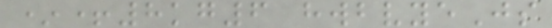*+8kg6 hwbvyeJs
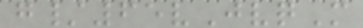g/65vJvqM
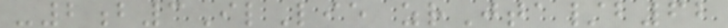-2b3IlLie zrJta/b62
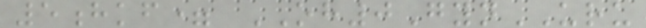5hkf= OH0GynURU
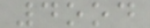4ood
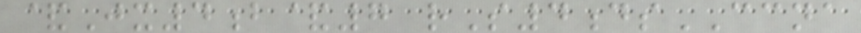&Jx4b&7 rS4dsCCNA
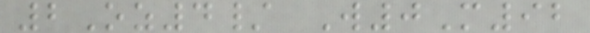2Oz4/ W0M92
